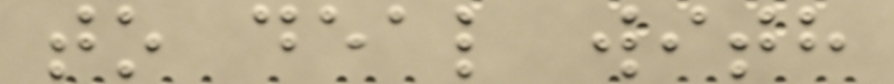to deal with
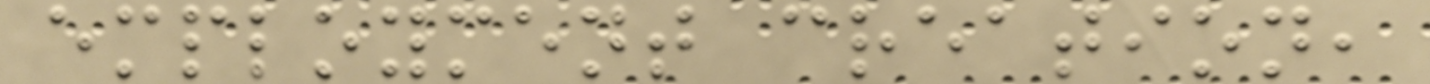employment creation,
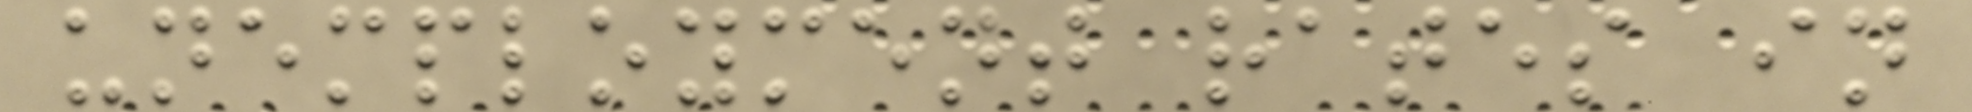unemployment rates in
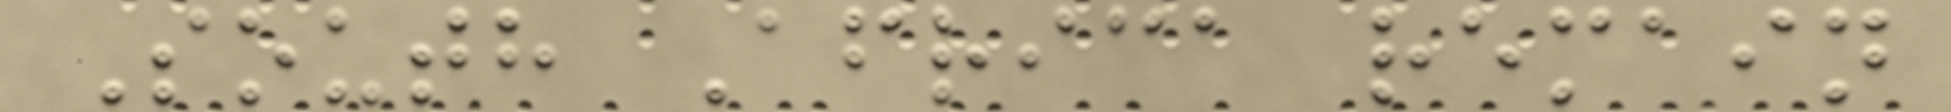South Africa remain
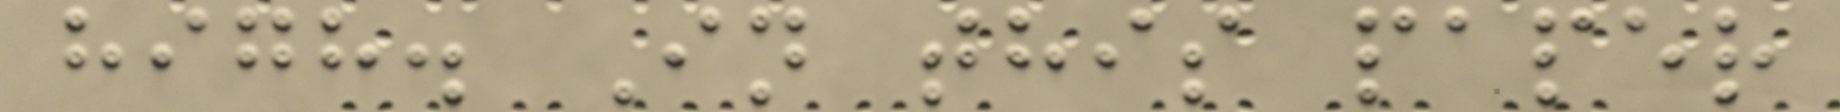high. In this paper
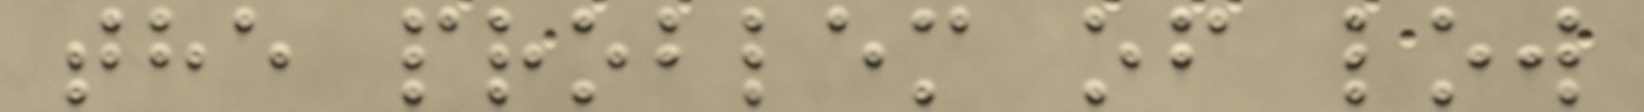the problem of low
